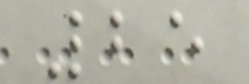25
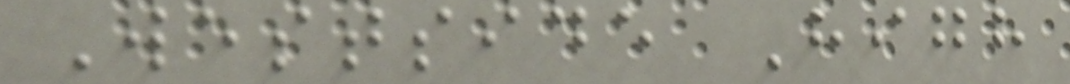Westside High
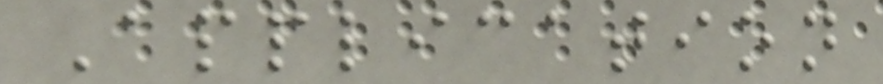Application
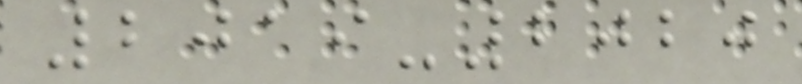2019-2020
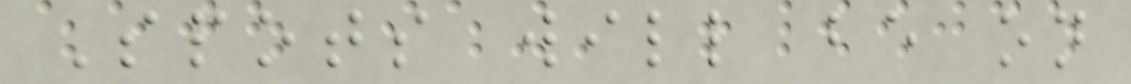Spots will be on
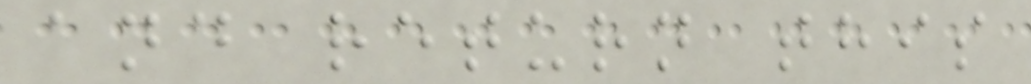and return this
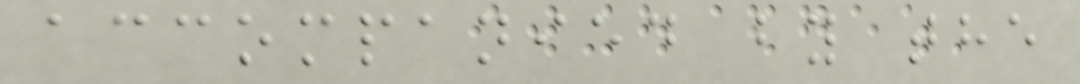accompanied by the
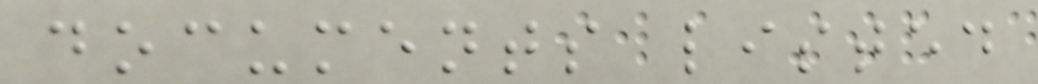documents listed
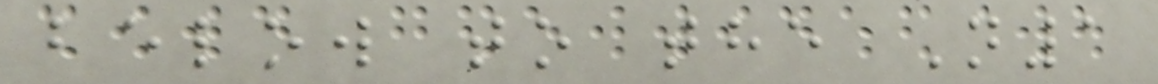below to the N1
